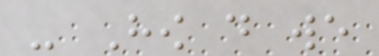- How do we
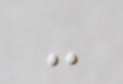-
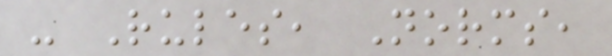- Rules, Norms,
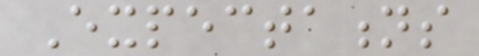Expectations
